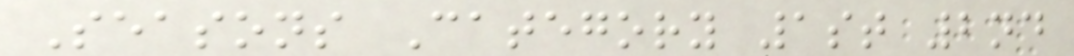Seasons Category 1st 2nd
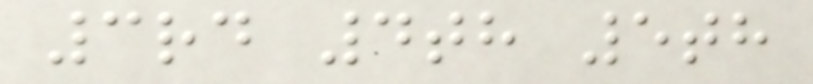3rd 4th 5th
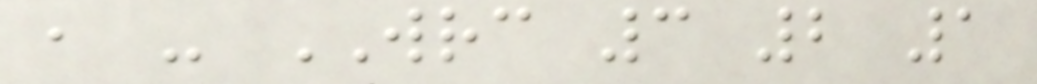, - WRC 3 2 1
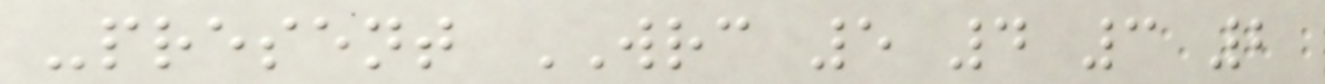-present WRC 5 4 3 2
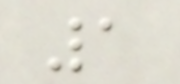1
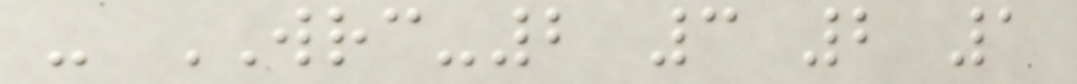- WRC-2 3 2 1
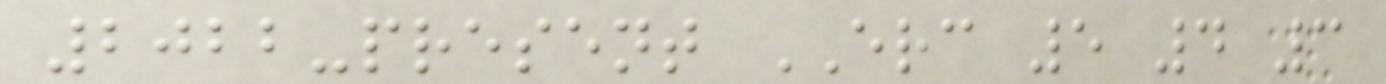2022-present ERC 5 4 3
